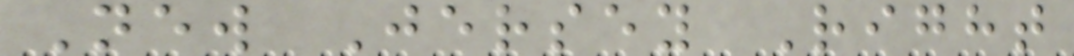New Jersey Right
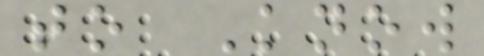to Know
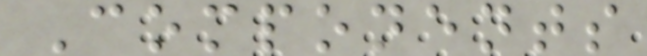Components
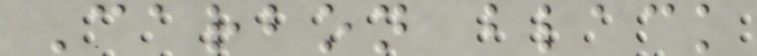Carbon black
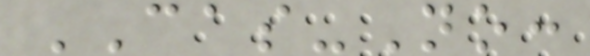CAS-No:
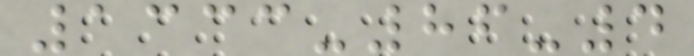1333-86-4
